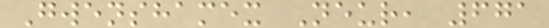Gwenshamex Neur, 671
